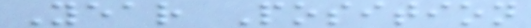Year Position
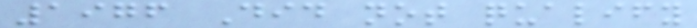1976 Did not qualify
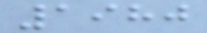1980
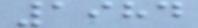1984
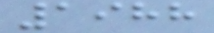1988
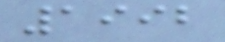1992
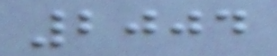2004
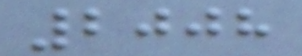2008
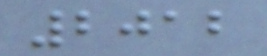2012
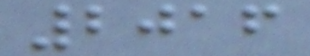2016
